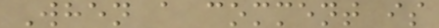When a comment is
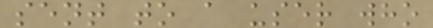sent to a user who
